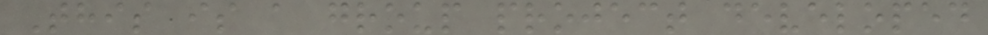This is a group project developed
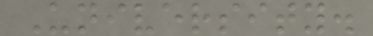University.
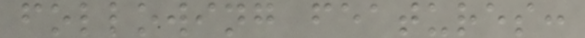following features:
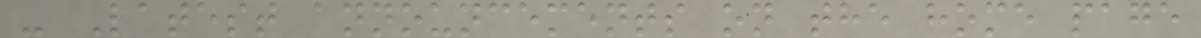- Latest announcements on the home page
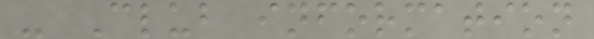- Club information
